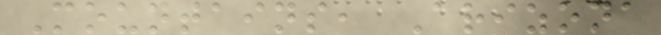Mountains, Arizona
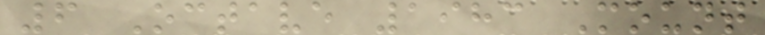6 Octave 1983 Mount
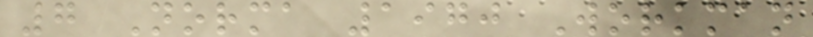7 Norma 1970 Workman
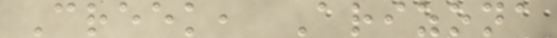Creek, Arizona
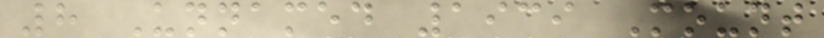8 Unnamed 1939 Mount
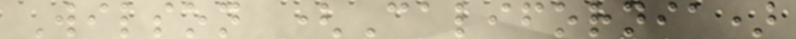Wilson (California)
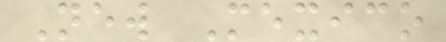New Mexico
